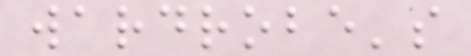wardrobe's
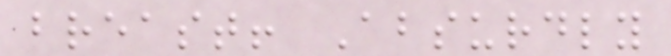breast! Absurdly
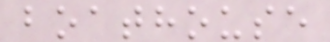boathouse
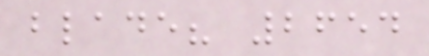blade? 2654
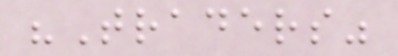"Traders"
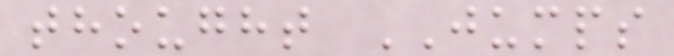thought JUMPS
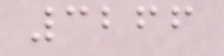3266
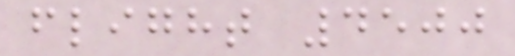flight 4500
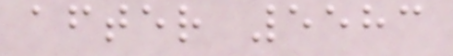after 5583
